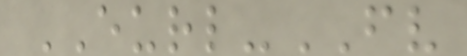EURL-FV
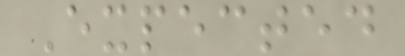Expected
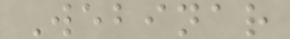Webinar
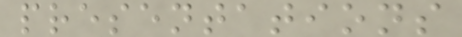presentations
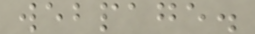webpage.
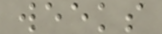weeks
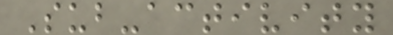Sub-activity
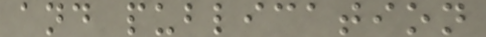and publication
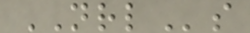NRLs
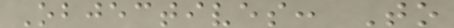Objectives: To
